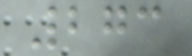273
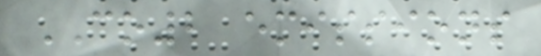CO2 emissions
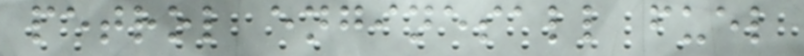petrol enginesall fuel
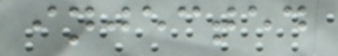injected
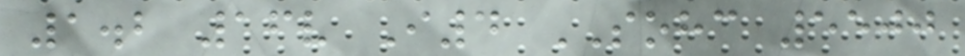1.2 16v I4 SOHC 5500
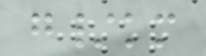g/km
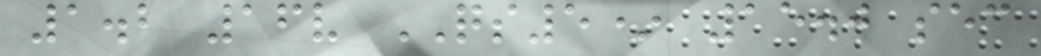1.2 16v QS5* 15.0 sec
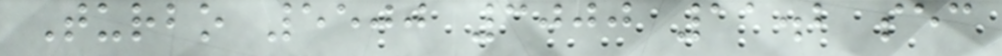Turbo 5500 3000 11.2 sec
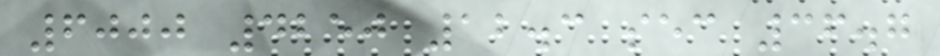6000 4250 12.3 sec 36.7
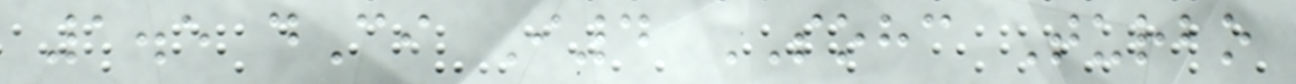1.5 dCi I4 SOHC Turbo
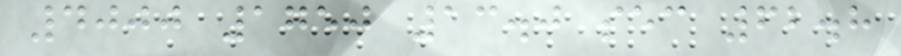4000 1750 13.0 sec 62.8
